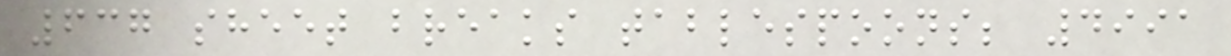637 sheet breaks tablespoons; 4991
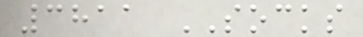3811 SOCKS
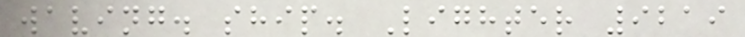waving. ship. Lighter 9219
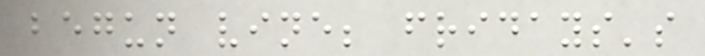begun vine; fridays's
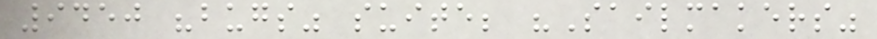9450 "bugs" suite; "Sailmakers"
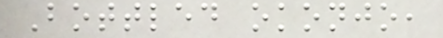Bottled okonjo,
